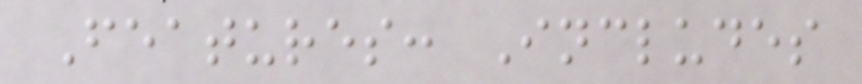Features: Includes
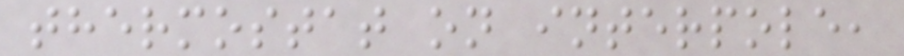thermostat on interpole,
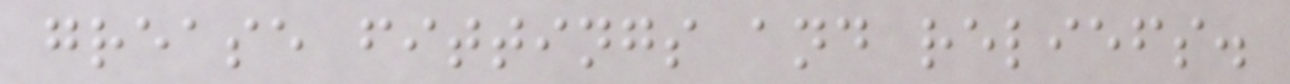grease fittings and reliefs.
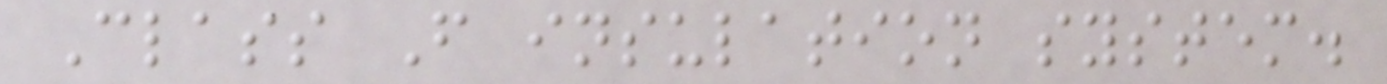Class F insulation system.
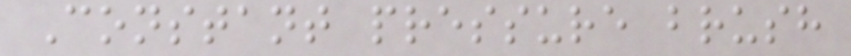Constant pressure brush
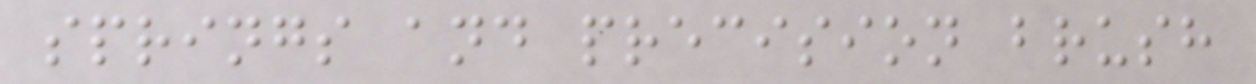springs and precision brush
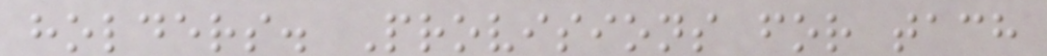holders. Provisions for tach
